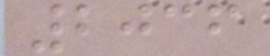2036
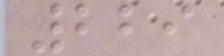229
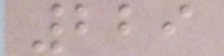229
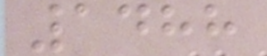1488
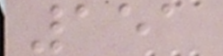151
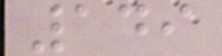149
